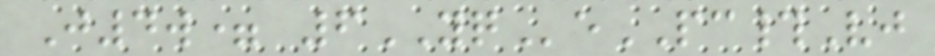J4w= 6YQePC#Vj
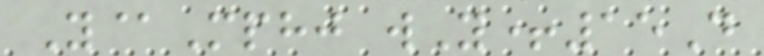Y@Mphj wY+15D
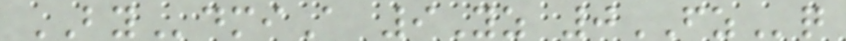BYdmiA 9Yz 0FZq
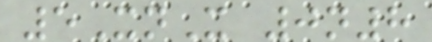5XnX 0n8
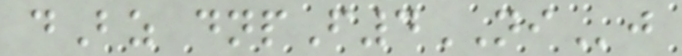dBz dnpF4NIj
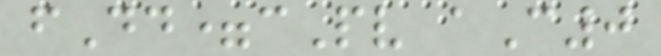fDd=cPv aC0
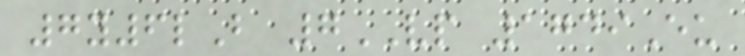7y6lB 7VP 1749Eu
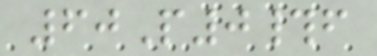60P0#f
